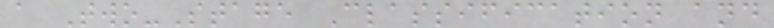a Two-Stage Classification and
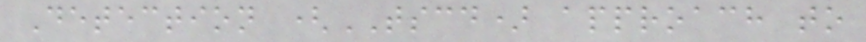Detection (TSCD) approach to
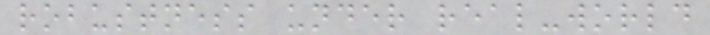robustness under real-world
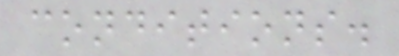conditions.
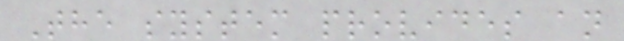The system provides an
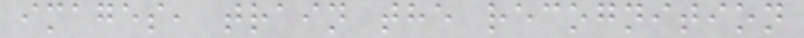images, train the recognition
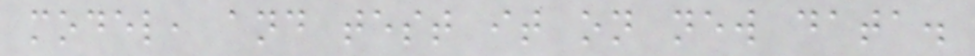model, and test it on new data.
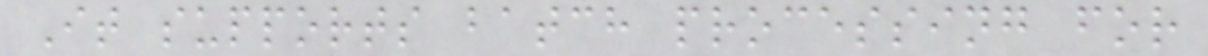It supports batch processing for
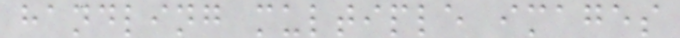handling multiple images
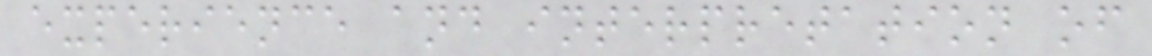experience and interpretation of
